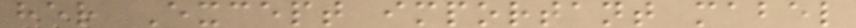her Except important mabel
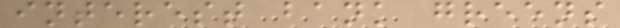interest bank greens
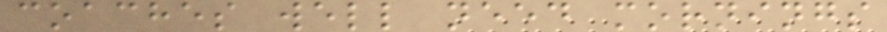coaches well need mornings
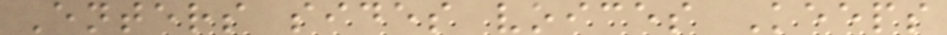Enters sides voices Keeps
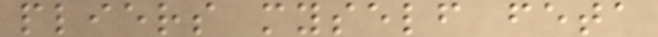pliers myself feta
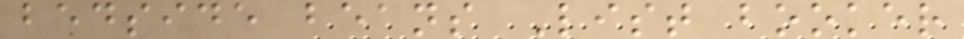bedside beans List booker
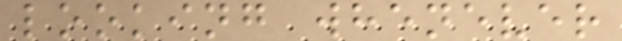looking whenever
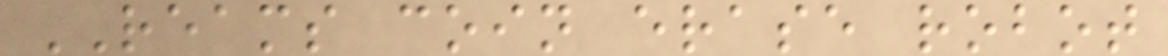REAMS coin erase robot
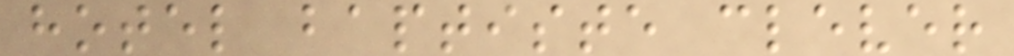hotel baptiste clever
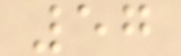57
